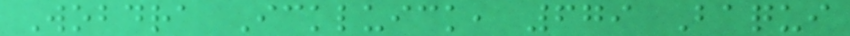Wobdra Ickluick, 679 Baqui
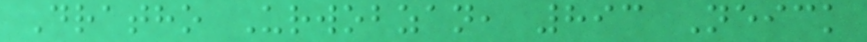Dratho Urwobzan, 893 Neick
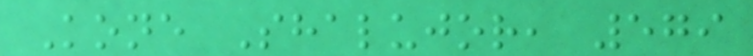Kone Shalujor, 579
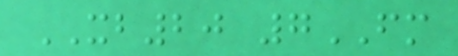XB20 7FM
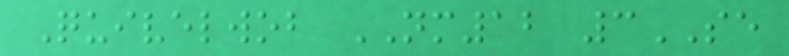Quivelwob NM12 3SE
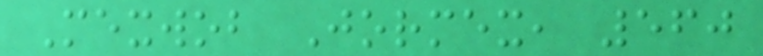Mexwob Jormex, 560
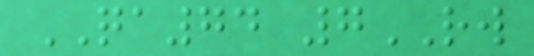QA74 7RW
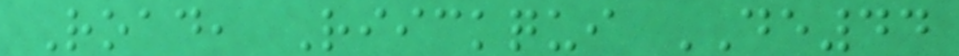Road, Riickqui DE44
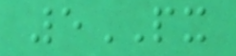5PX
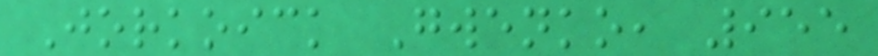Jorkoick Gwenko, 955
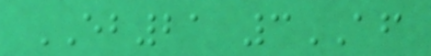EB21 3AF
